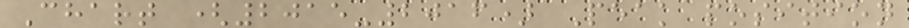Chart (2015-2016) Peak position
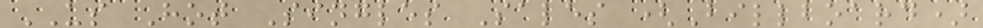US Hot Singles Sales (Billboard)
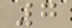7
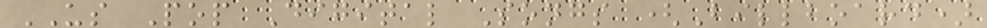US Pop Digital Songs (Billboard)
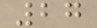27
